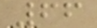66
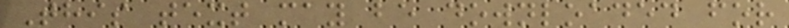This text may be downloaded for
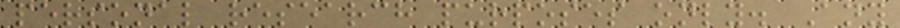personal research purposes only. Any
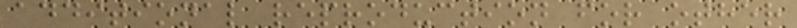additional reproduction for other
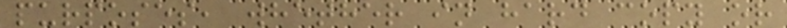purposes, whether in hard copy or
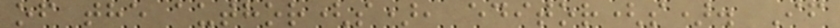of the author(s), editor(s). If
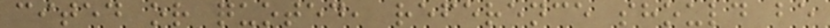cited or quoted, reference should be
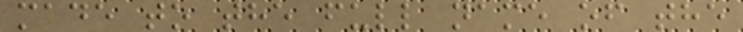made to the full name of the
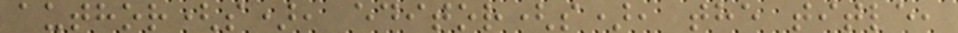author(s), editor(s), the title,
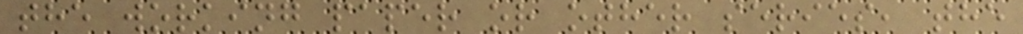the working paper or other series, the
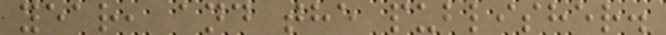year, and the publisher.
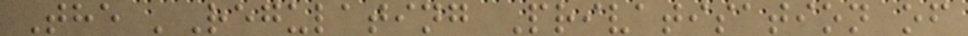The 'Regulating Privatisation of
